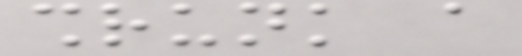shrunk a
